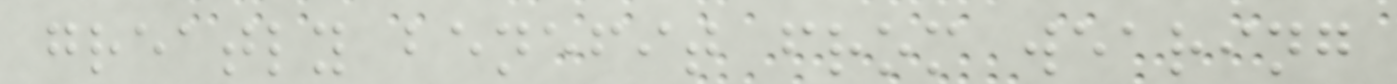greatly benefit from wearing
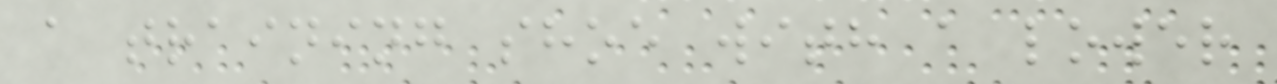a training shoe with a lower
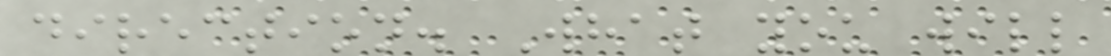direction. What you will
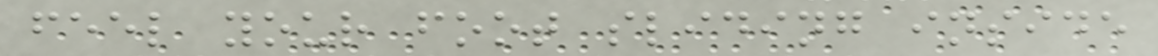feel your foot sliding inside
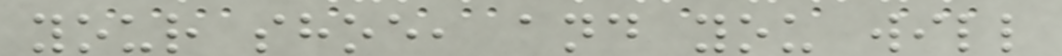your shoe, and you will
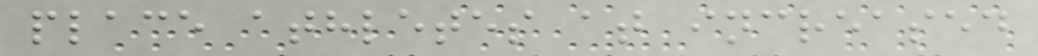place athletes at increased
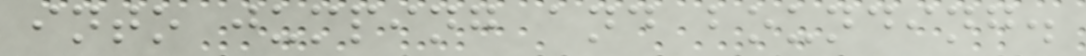into jumping and bounding.
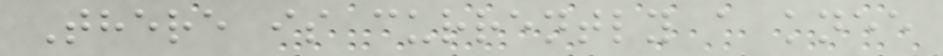There is currently a knee
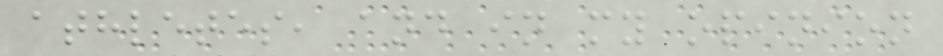athletes, and in my opinion
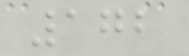172
